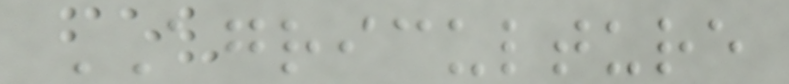AGRICULTURE
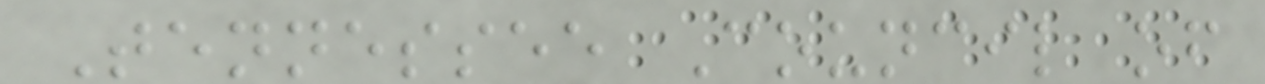Tennessee Council of
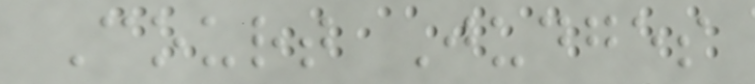Court Judges
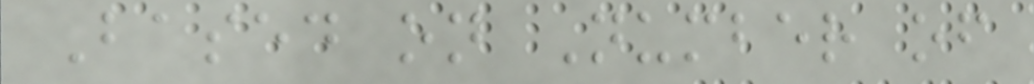Based on Number of
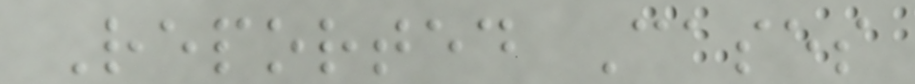Reported Cases
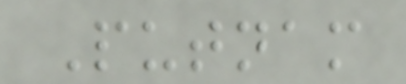Putnam
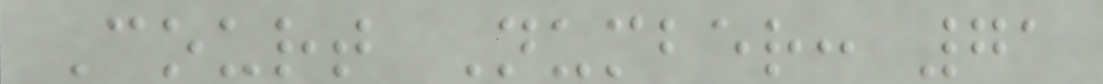Court Number: 71
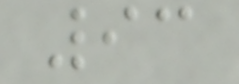93
